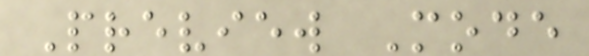Preview Mode
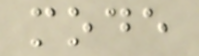mode
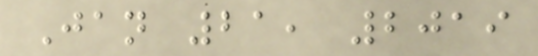Jan 21, 2019
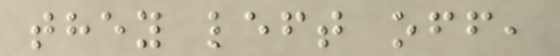they left off,
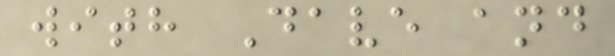with Dave and
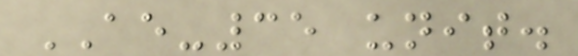AE-35 unit.
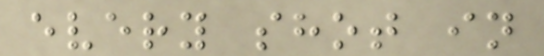every shot in
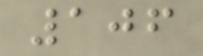106
